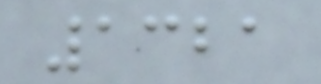1321
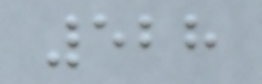528
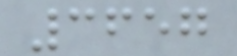3657
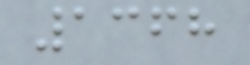1368
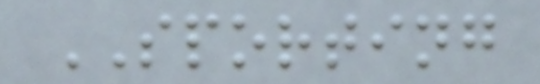SPORTING
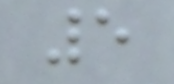5
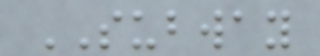SUBWAY
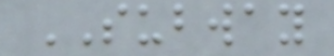SUBWAY
